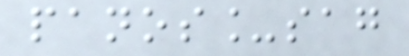panos_sag
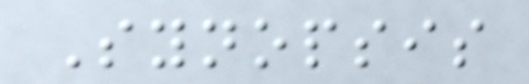Synopsis
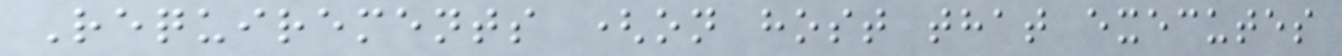Requirements (on host that executes
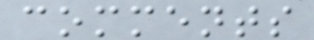comments
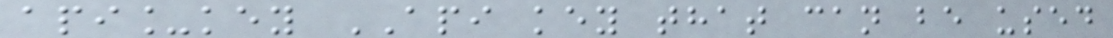api_key API key that can be used
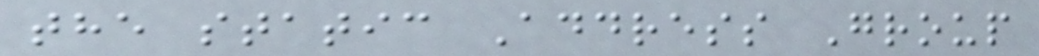the static Address Group
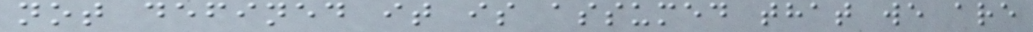not defined it is assumed that we are
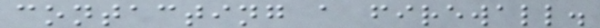contacting a firewall.
